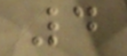4
